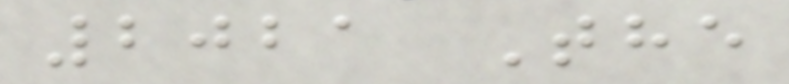2021 The
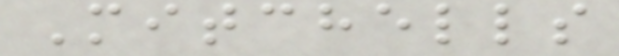Mitchells
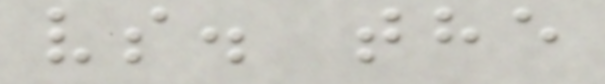vs. the
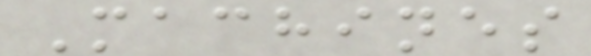Machines
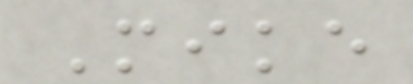Mike
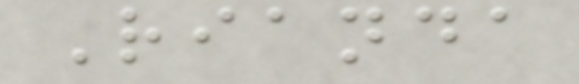Rianda
